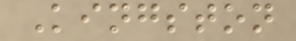Kingston
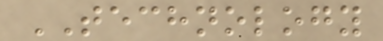TECHNOLOGY
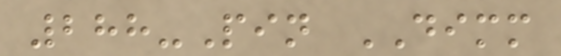288-Pin DIMM
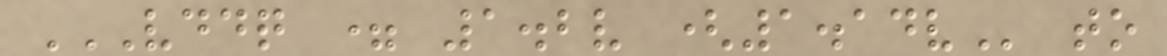VDDQ = 1.2V (1.14V to
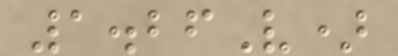1.26V)
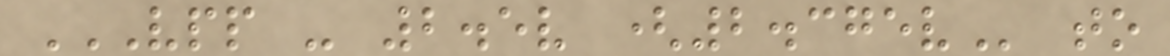VPP - 2.5V (2.375V to
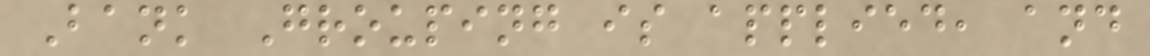Bank Grouping is applied, and
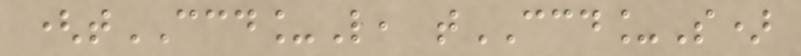(tCCD_L, tCCD_S)
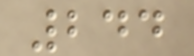244
